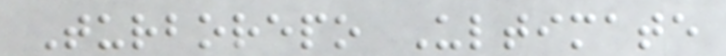Turborepo Ultimate
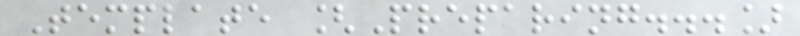Template [Preparing...]
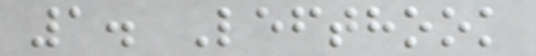1. Lefthook
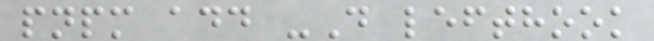pnpm add -D lefthook
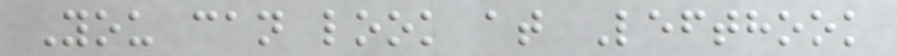You can look at Lefthook
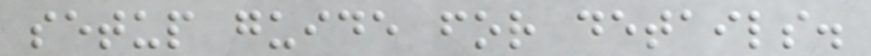setup guide for details.
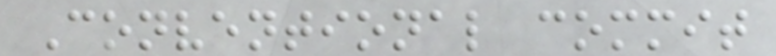Conventional commit
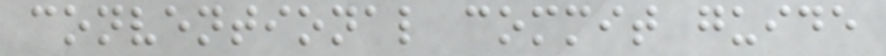conventional commit guide
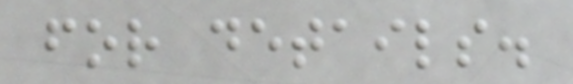for details.
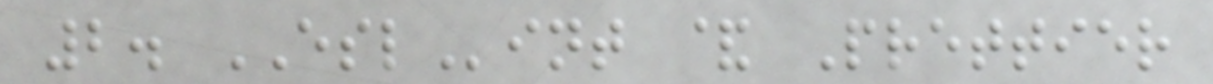2. ESLint & Prettier
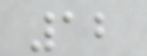12
